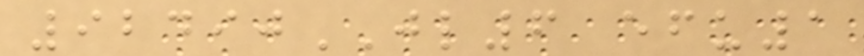92490JL6 efu1
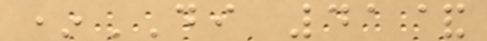*DI 41&
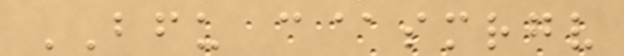BFU c@smrgv
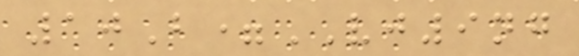10B=VJ9ng
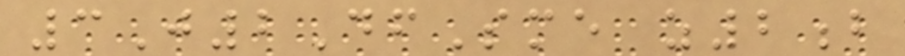3J2DfSme z2b
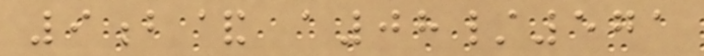9b& a08/571
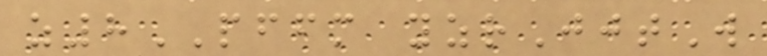z8PFFM yzrJjtW
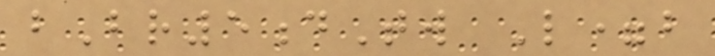bBr5dTw L=b
